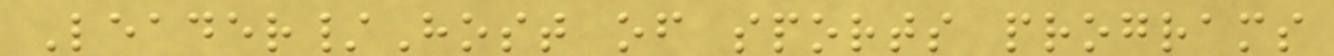Leader/Host of sports programs
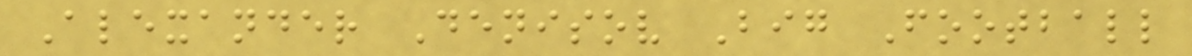Alexander Denisov Big Football
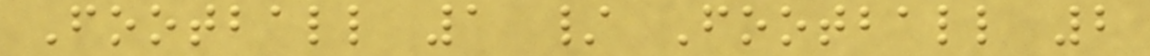Football 1 / Football 2
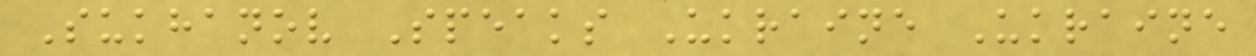Sukhanov Speaks Ukraine Ukraine
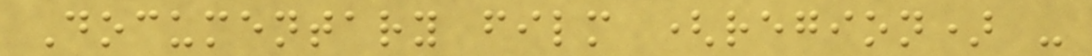Documentary film (region) -
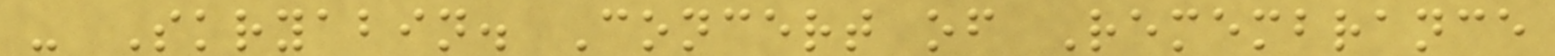- Skryabin. Concert of Remembrance
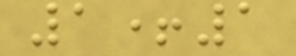1+1
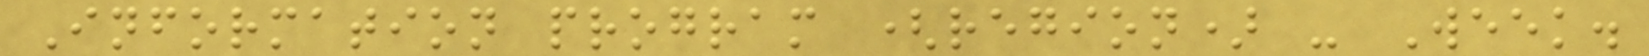Information program (region) - Week.
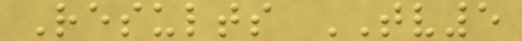Results TV5
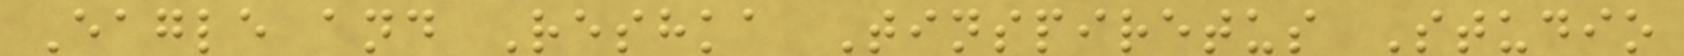Eagle and Reshka Tinspiretus Studio
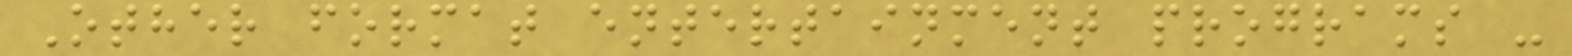Other format entertainment programs -
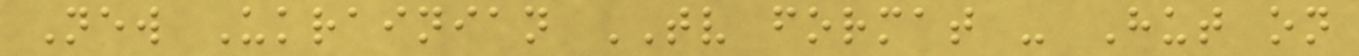New Ukrainian TV format - Hut on
